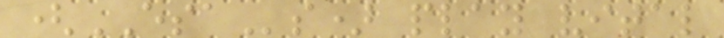(ESAs) play vital
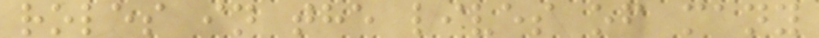roles in the lives of many
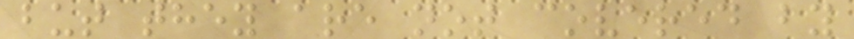but they are not covered by
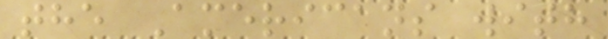the Americans with
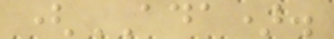(ADA).
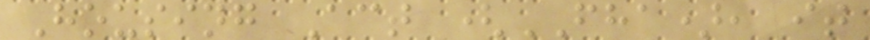Housing Act (FHA), it
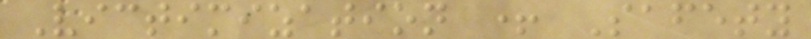Victimization + Safety
